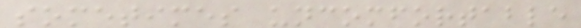sometimes uncomfortable
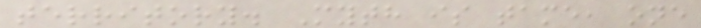territory. Myth is tame, one
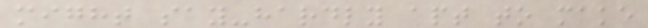might say-hardly apt to make
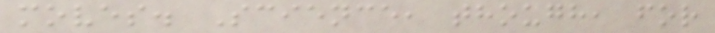moves. Science, though, for
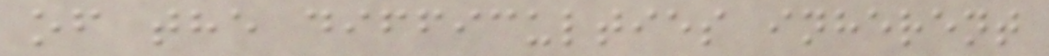of the difficulties inherent
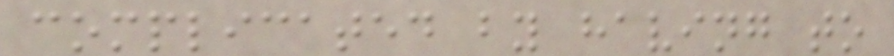complicated by having to
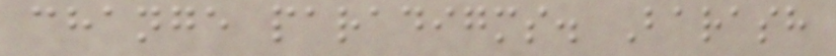change paradigms. Barash
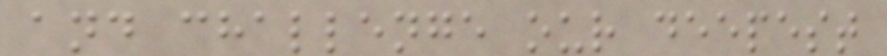and challenge our deepest
